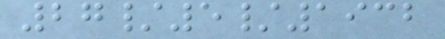27/5/1932
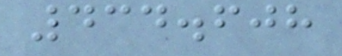434.608
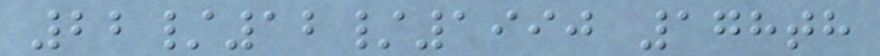22/12/1990 178th
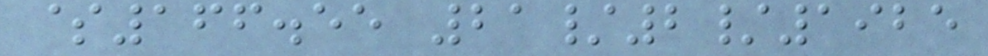$166.55 21/2/1925
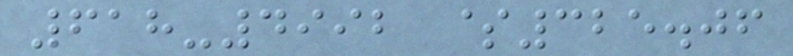618-4992 $325.06
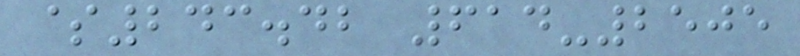$243.42 614-2505
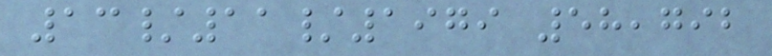13/11/1979 58,792
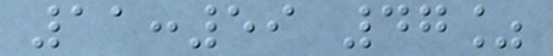11:59 47%
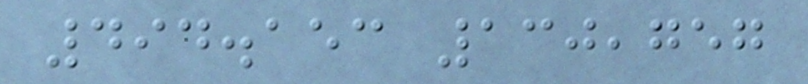494.153 130,757
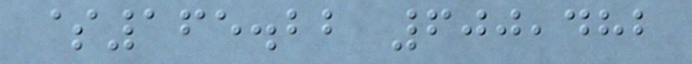$165.22 600,482
